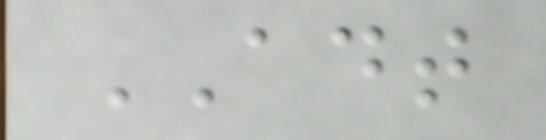ADT
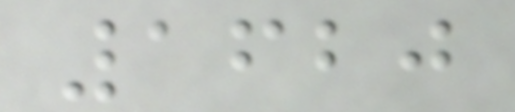1620
